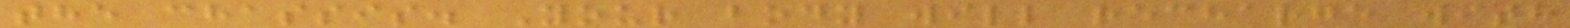the chassis. Your body will recharge with
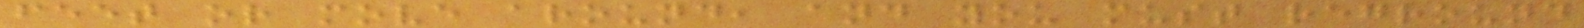feet or move around, and you must reground
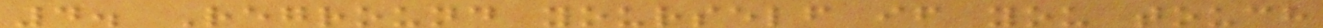4. Reground yourself if you touch
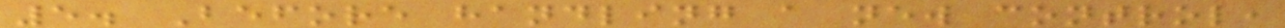5. Before handling a new control,
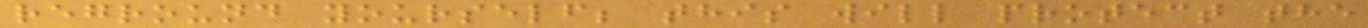reground yourself; this will protect the
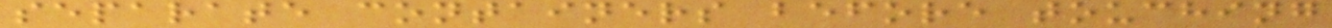separate containers before touching
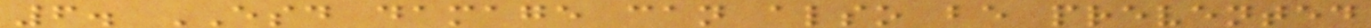6. ESD damage can also be prevented
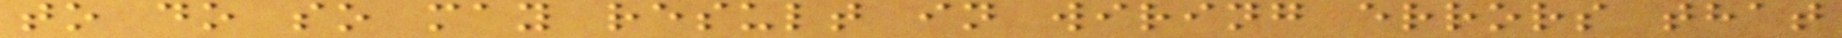to do so may result in wiring errors that
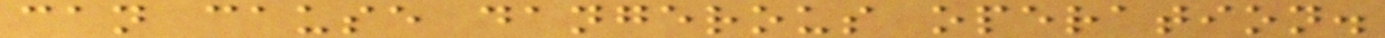can cause dangerous operation.
